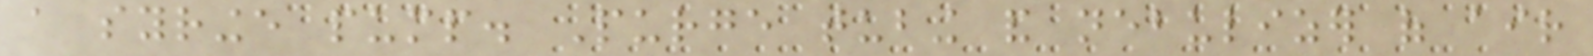a syringe pump. Purge tubing and nebulizer of air
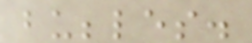bubbles.
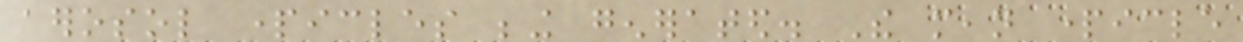aerosol particles being generated. The mean particle
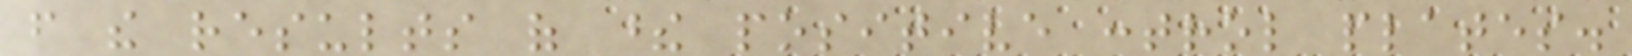from the results of these positive control plates.
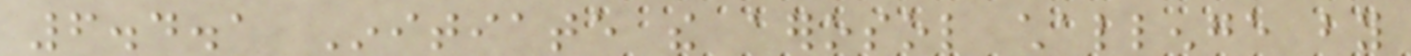6.4.1 Initiate the aerosol challenge by
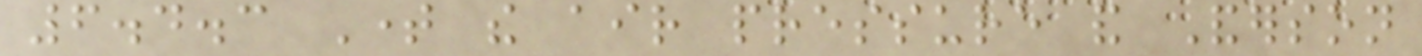6.4.3 Time the air pressure and Anderson
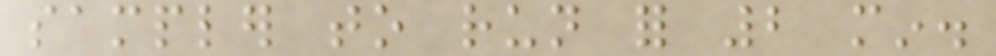sampler to run for 2 min.
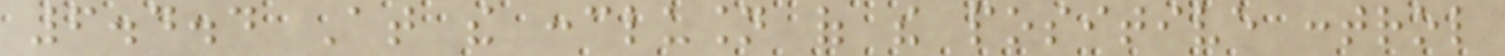6.4.4 At the conclusion of the positive control
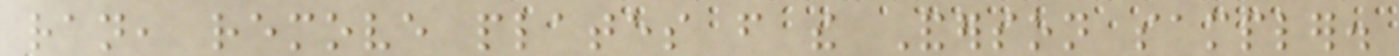ran, remove plates from the Anderson sampler.
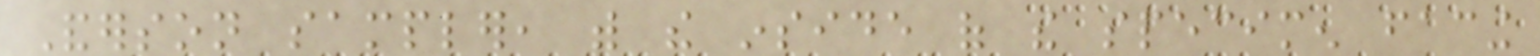Anderson sampler, with the inside of the specimen facing
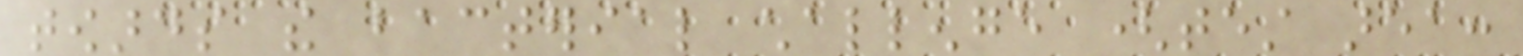towards the bacterial challenge (test area:
